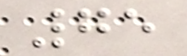75
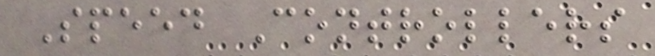Speed Controllers
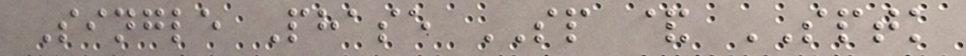Single Phase SP & SPTK
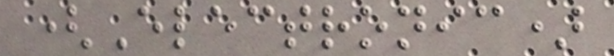(Electronic)
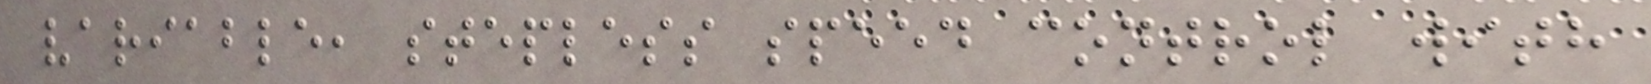variable, stepless speed control with
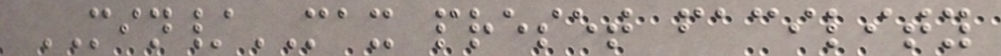MIN/MAX preset facility
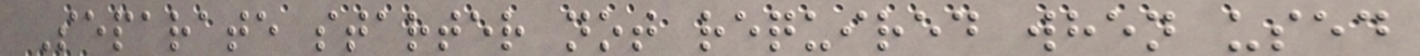Separate starter not required when used
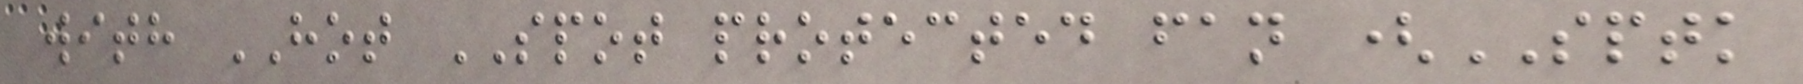with HOT SPOT protected fan (SPTK
